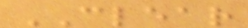CLEAR
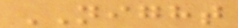NIGHT
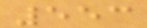553
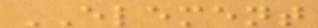ELEMENT
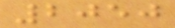2050
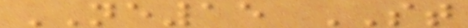NE15 ST
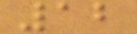12
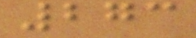273
